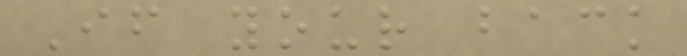If your back
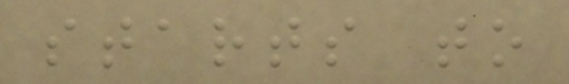starts to
